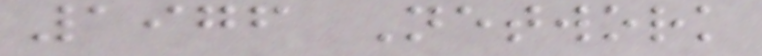1976 Network
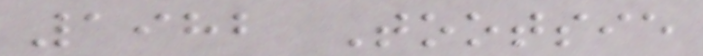1982 Tootsie
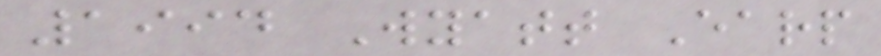1994 Wyatt Earp
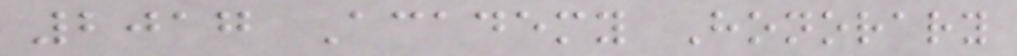2017 Academy Honorary
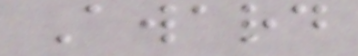Award
